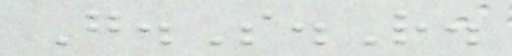G.S.R.
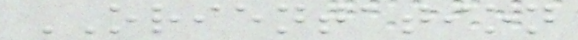ORIENTATION
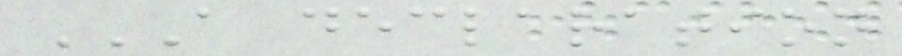A DECLARATION
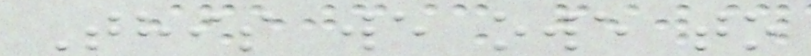This we owe to
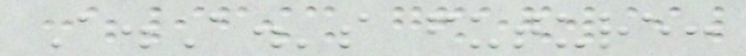A.A.'s future:
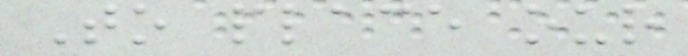To place our
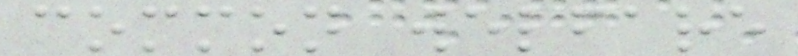common welfare
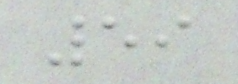59
